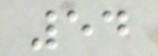54
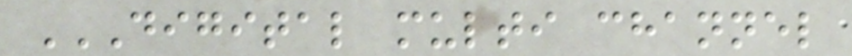DIGITAL MULTI CHANNEL
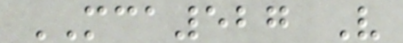MCA527 V
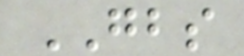GBS
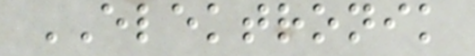ELEKTRONIK
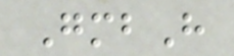GmbH
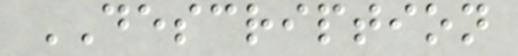DESCRIPTION
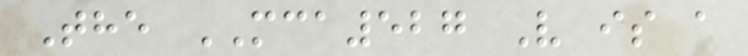The MCA527 V is a
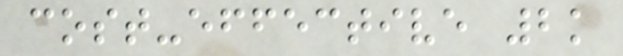cost-effective 2k
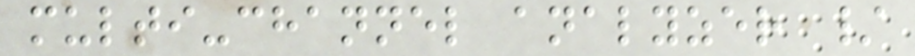multi-channel analyzer /
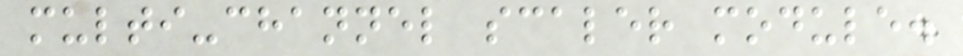multi-channel scaler module.
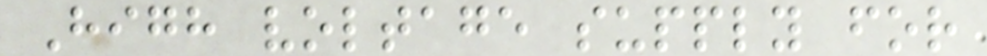High voltage supply for
